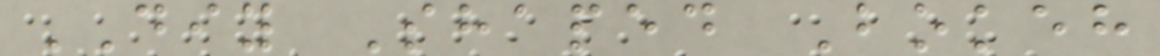DIY Shaped Bokeh
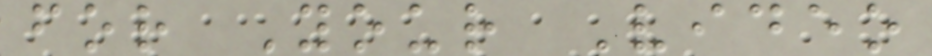for Your Video
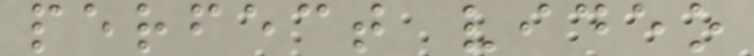perfect video
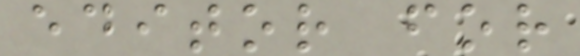editor for
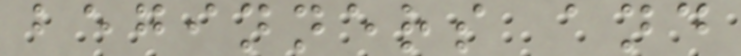beginners and
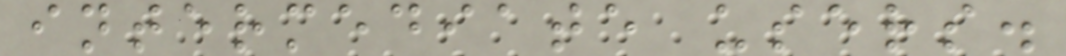intermediate users.
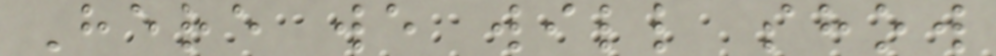Here we will show
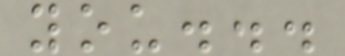you...
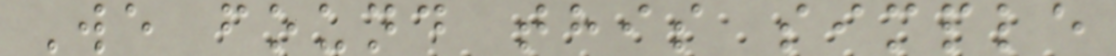We found this simple
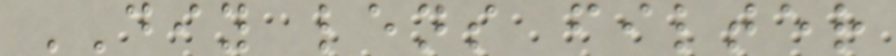DIY lens filter
